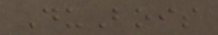DuBois
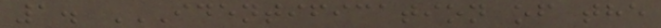1. IDENTIFICATION OF THE
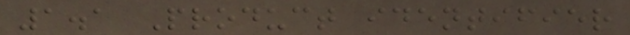1.1 Product identifier
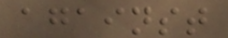against
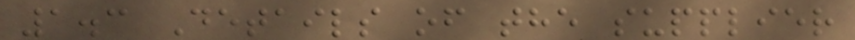1.3 Details of the supplier
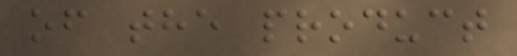of the product
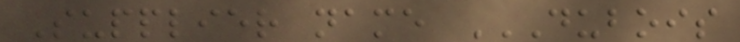Supplier name DUBOIS
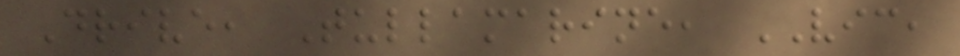Drive, Tullamarine, VIC,
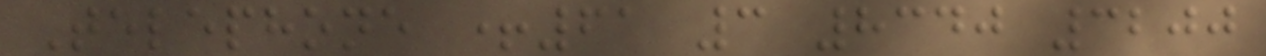Telephone +61 3 8340 3200
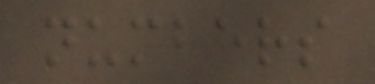numbers
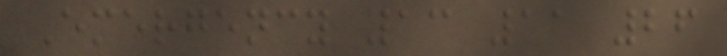Emergency 13 11 26
